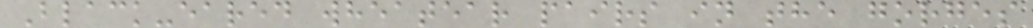Black-eared wheatear pairs in the gorges
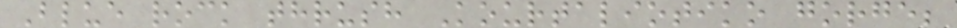Blue rock thrush Kourtaliotiko gorge;
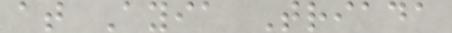at Ayia Triada
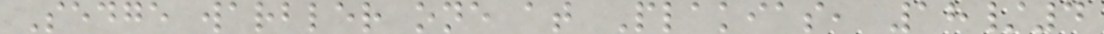Sedge warbler one at Plakias, 18/4
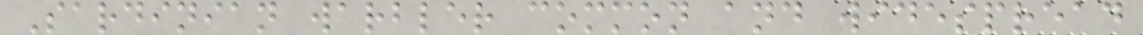Sardinian warbler common and widespread
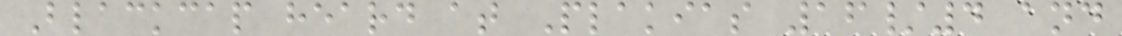Blackcap heard at Plakias 16/4 and
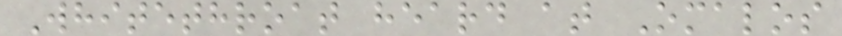Whitethroat heard at Omalos
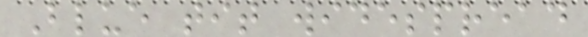Blue tit widespread
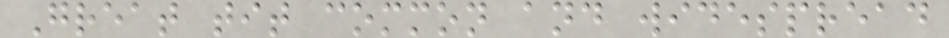Great tit common and widespread
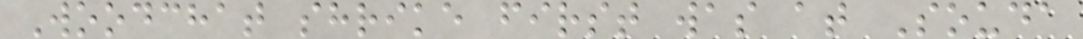Woodchat shrike first was at Souda
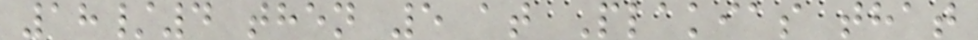18/4 then 5 at Plakias that
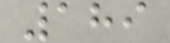189
